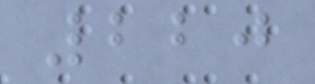220
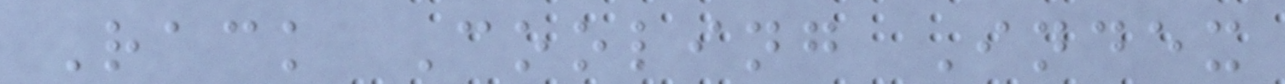Rack Cooling Index
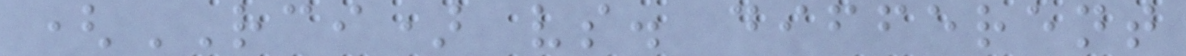(RCI) vs. different
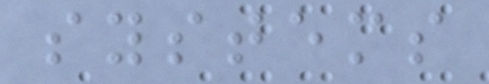systems
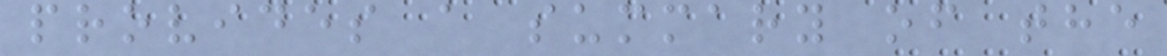provides a summary of the
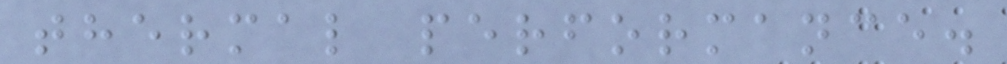thermal performance.
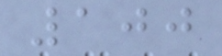100
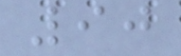90
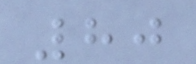80
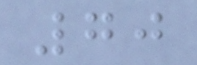70
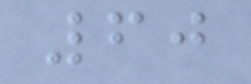60
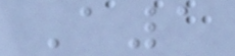A1
